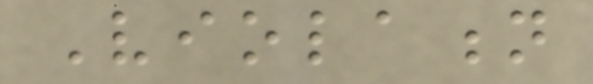Violation
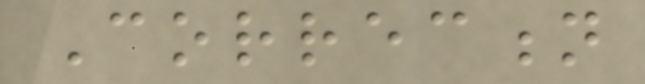Correction
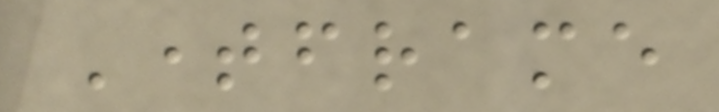Timeframe
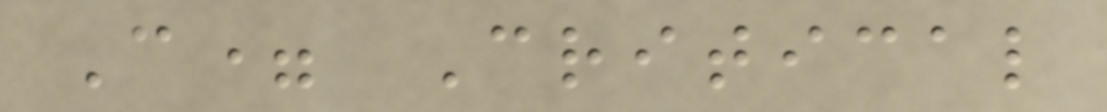C= Critical
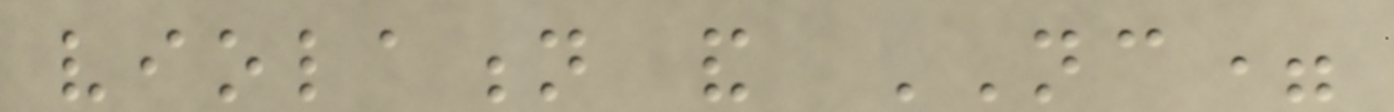violation and NC=
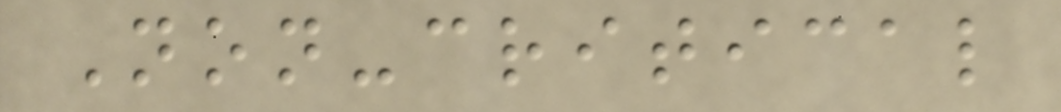Non-critical
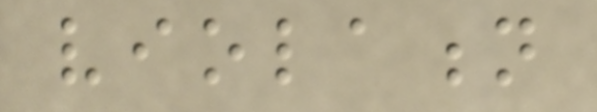violation
